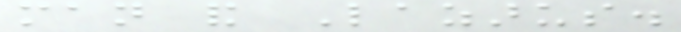man and Lazarus.
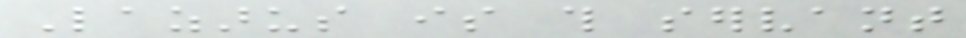Lazarus is this servant
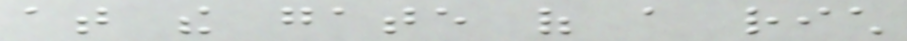at the gate of a rich
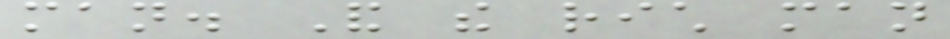man. And the rich man
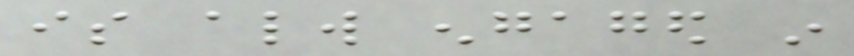is always engaged in
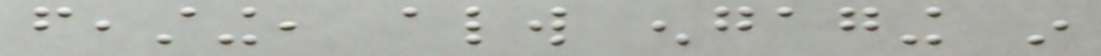feasting, always engaging in
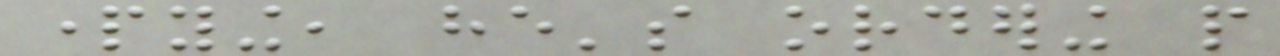partying, he's ordering people
